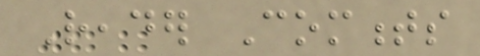Reader Comments
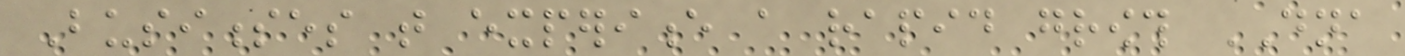Businesses that experience a rapid growth DNA
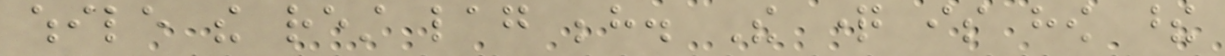while the rest lag behind. The question is how these
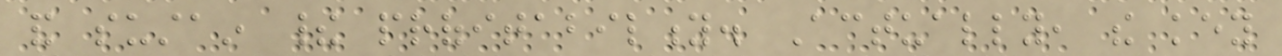and sustain their profitability. Actually, the key
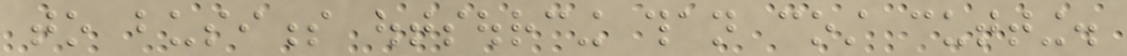to business outsourcing than cost cutting.
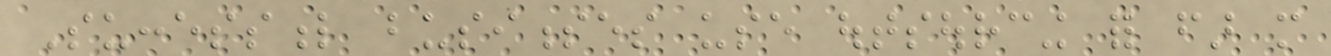Successful businesses use outsourcing for far more
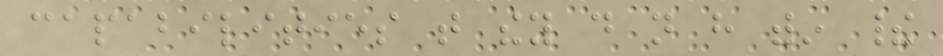capabilities that they do not have within their
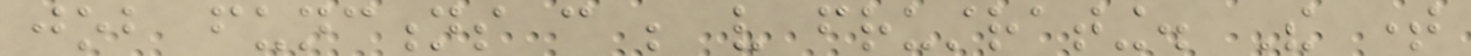job functions can be very frustrating. The time
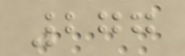277
